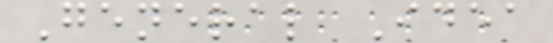General Idea
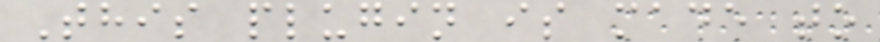This plugin is made to
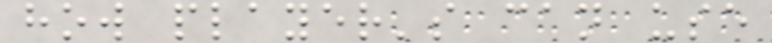how player's can use
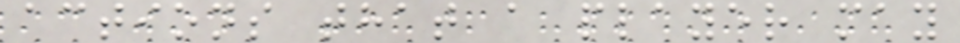actions that a player may
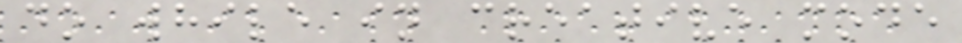do while in creative mode
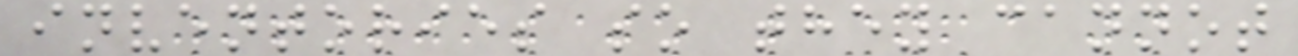inventories so they cannot
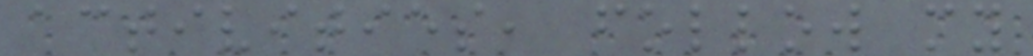activities, follow my
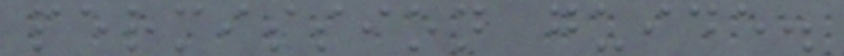permission guide.
